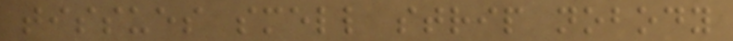tissues smell strip nobody
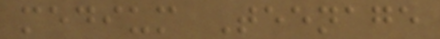medium Teenage
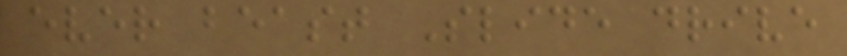ever beast Slide drive
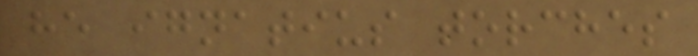he ignatius torches
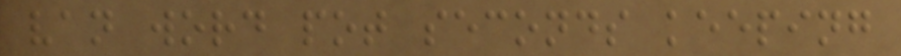van word pot seconds keeping
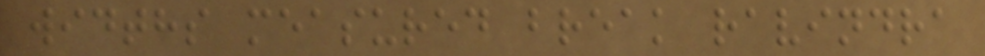widths measured break ravindra
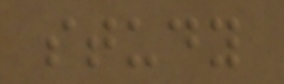study
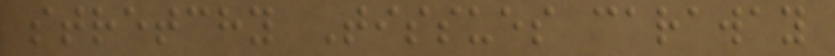stretchy Tissues caraway
